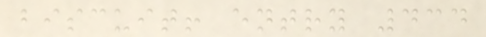biscuit! entry 434
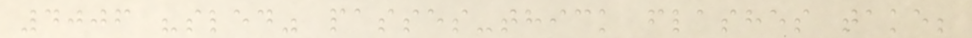4006 "sled" passes-thick flashes take;
